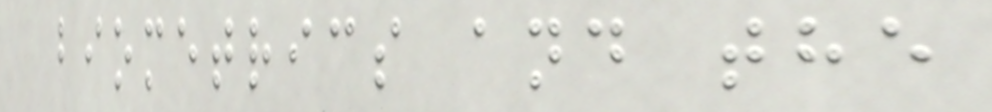biometrics and the
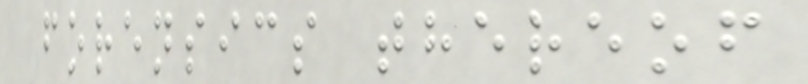forensics thereof
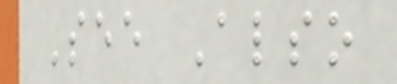See Also
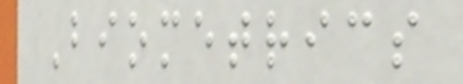Biometrics
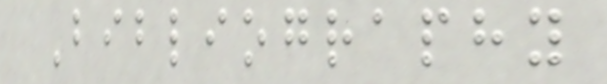Bibliography
